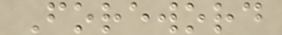Foreword
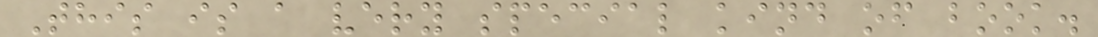This is a very special kind of book.
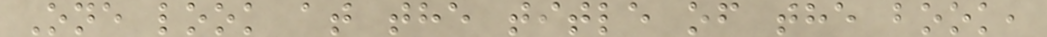One look at the title of the book,
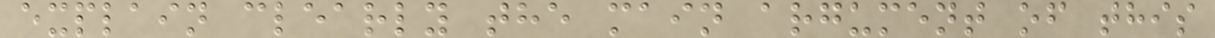explain clearly the main argument of this
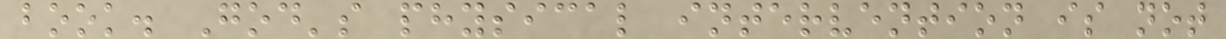book. God's physical intervention is not
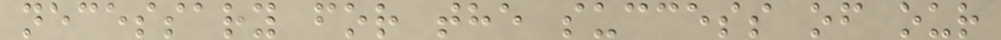necessary for the success of our
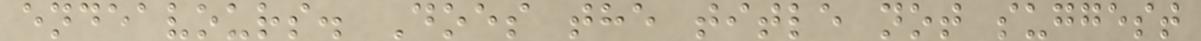endeavours. Does the title not suggest
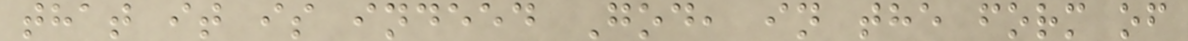that it is indeed God, in the form of
